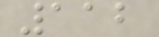112
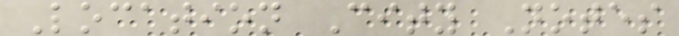Location City Notes
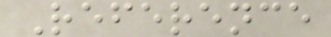Reference
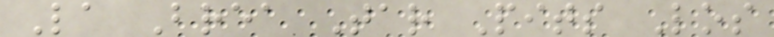La Brea Tar Pits Los
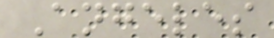Angeles
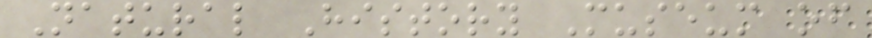Natural History Museum of
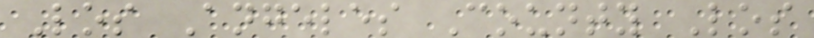Los Angeles County Los
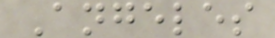Angeles
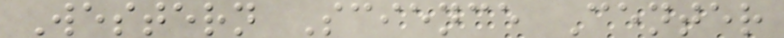Western Science Center
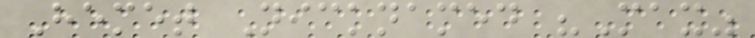Hemet Nicknamed "Max"
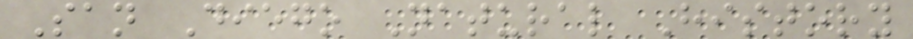San Diego Natural History
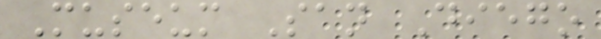Museum San Diego
